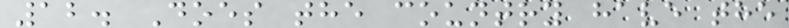12. Does the country have the
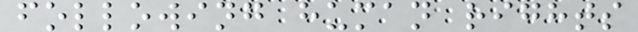following human rights
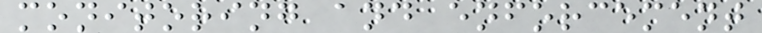monitoring and enforcement
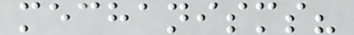mechanisms?
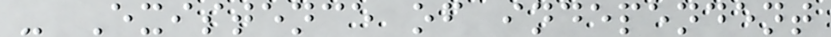- Existence of independent
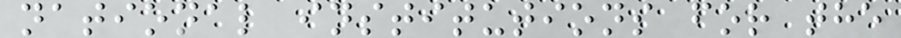national institutions for the
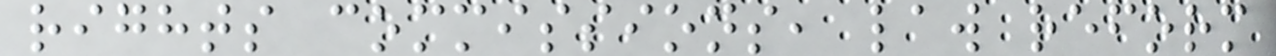rights commissions, law reform
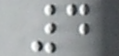4
